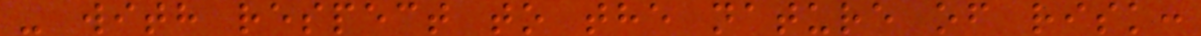- with respect to the nature of risk:
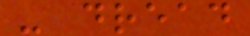- dread
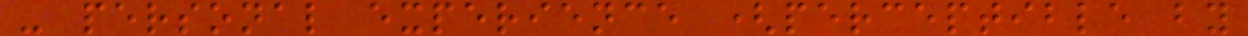- personal experience (perceptible by
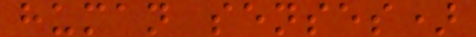human senses)
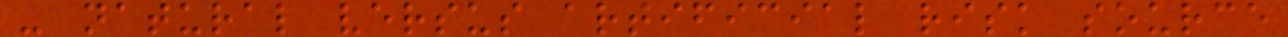- natural versus artificial risk source
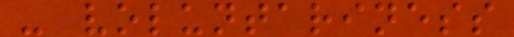- voluntariness
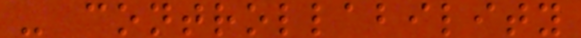- controllability
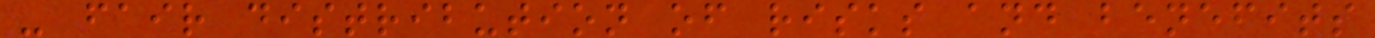- fair distribution of risks and benefits
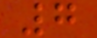7
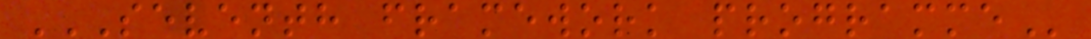SEVENTH FRAMEWORK PROGRAMME
